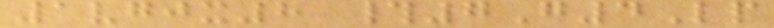1vgjx8 #7G4Lp
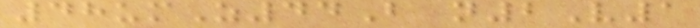48umZ44B n2V1
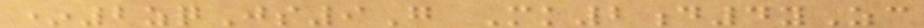*2zqJs9G Mk2d4yZc
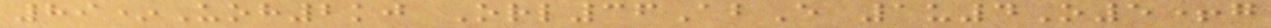89*Uoh2kj Orl36AbE 1u4O5+g
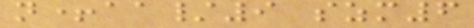n+aa/9 szm6
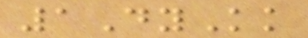1DyKk
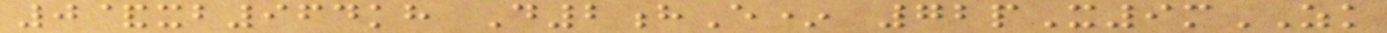0&xb964kh D2hE* 72pX9mZK
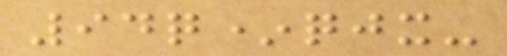94q*qjx-
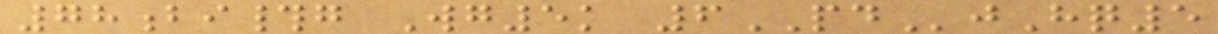78bi#g Wg5k 6PDjHq5
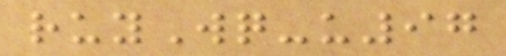ruyWq-u97
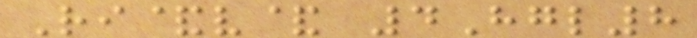Ri&v& 4Hgl8
